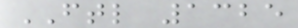FTL 1325
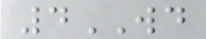4WD
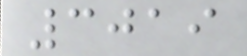3019
